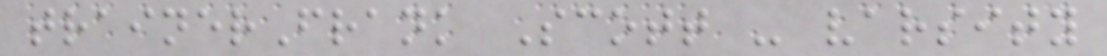trainerFrank Scott - varsity
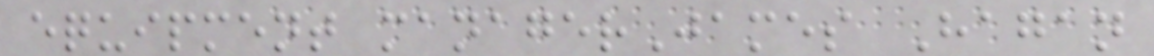equipment managerJames Hagan
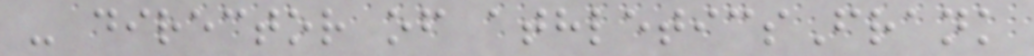- director of athleticsFrank
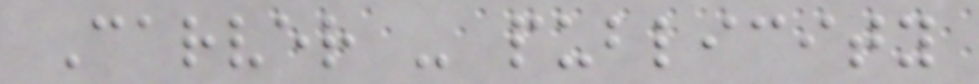Carver - publicity
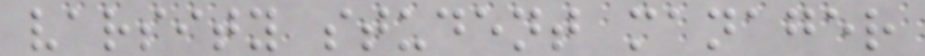varsity student manager
